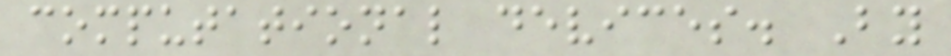computational devices. By
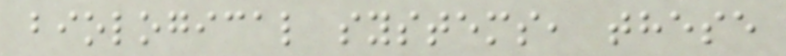biological systems, these
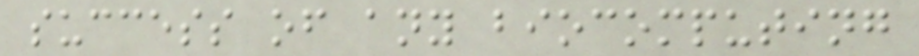success of any biocomputing
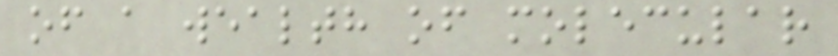of a wealth of molecular
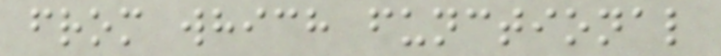from which functional
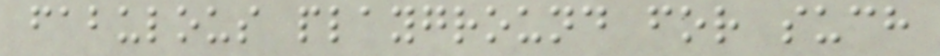fabulous playground for such
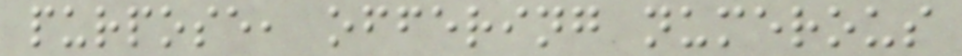purpose, offering numerous
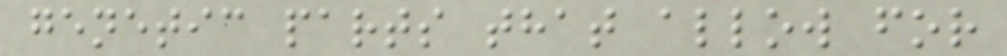genetic parts that allow for
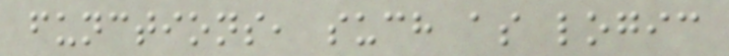functions, such as logic
